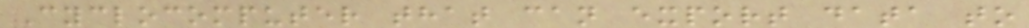Cyclocomputer that can export data to
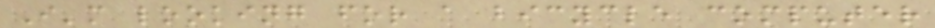I'm looking for a bicycle computer
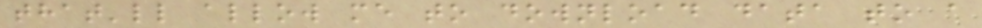that'll allow me to download data to a
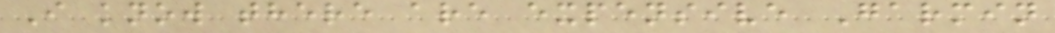I know there are expensive Garmin
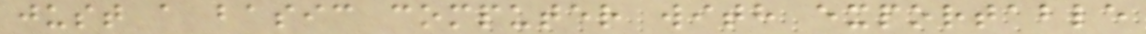just a basic computer with exportable
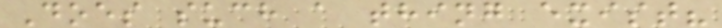Does such a thing exist?
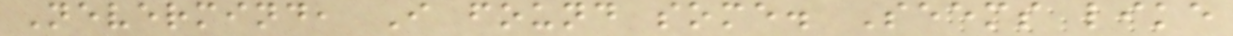Nevermind, I found some. Seems like
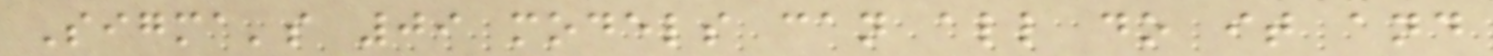Sigma's 09 models can all do it and
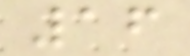16
